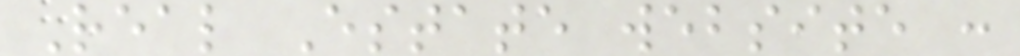Real Estate website :
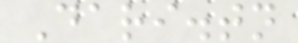Dari.tn
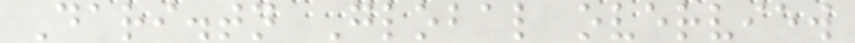Dari.tn Global overview
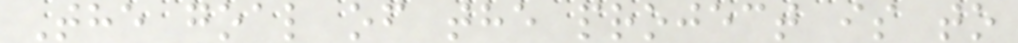The goal of the project is to
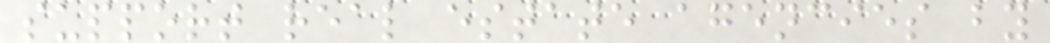support real estate agencies by
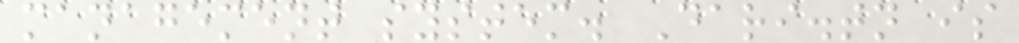management system. Dari.tn is
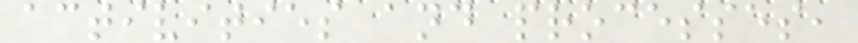activities and processes,
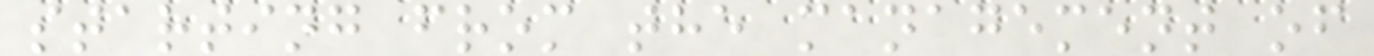starting from the management of
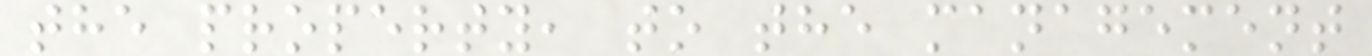the property, to the management
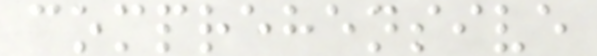comprehensive
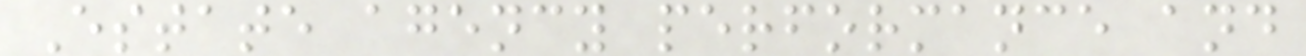Estate agency performance and
